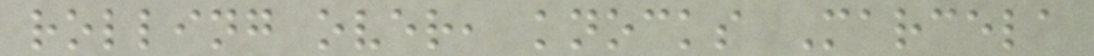rolling over, knocks Marcela
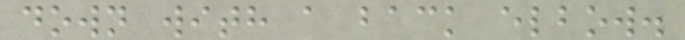down with a back elbow.
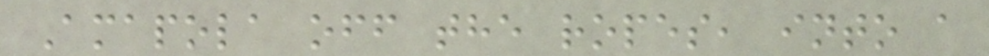Amapola off the ropes, into a
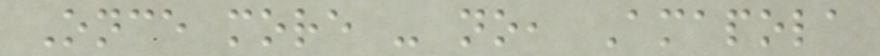Once more - no, Amapola
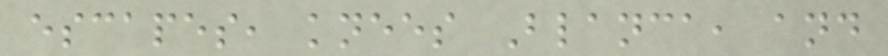escapes, knees Blanca, and
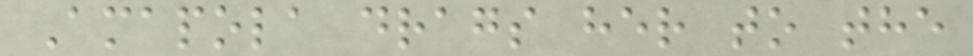Amapola drags her to the
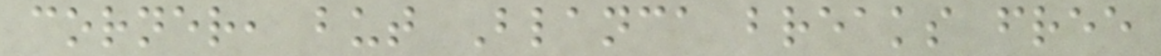corner, but Blanca breaks free
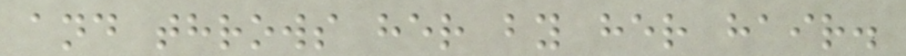and throws her by her hair.
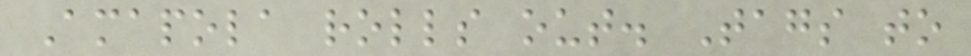Amapola rolls out. Tags to
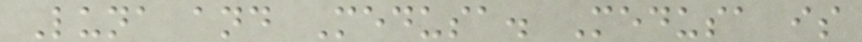Luna and Medusa. Medusa is
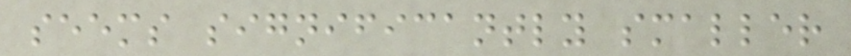seems significantly smaller
